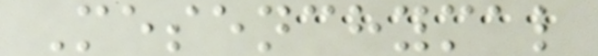Mesenchymal
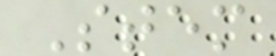Stem
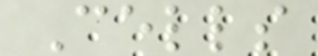Cells
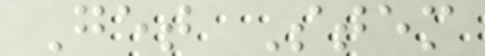Get Stem
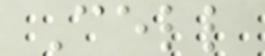Cell
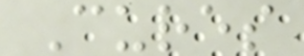Cures
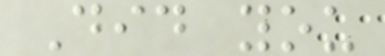Did you
